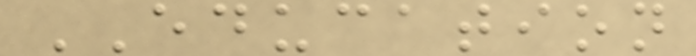EDUCATION
